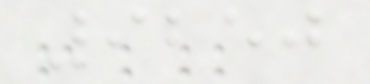9250
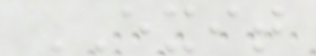EXIT
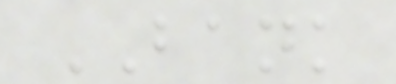BANK
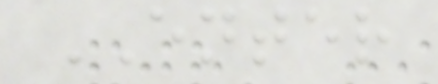ENTER
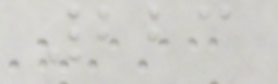223
